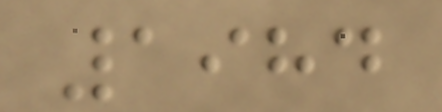1984
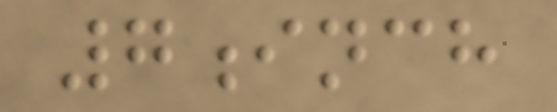7inch
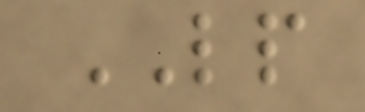LP
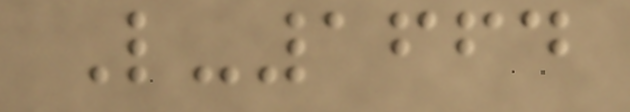L-1664
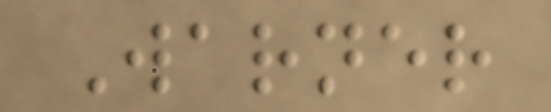Warner
